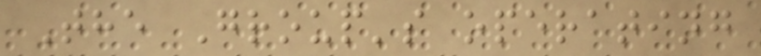The Group's operating
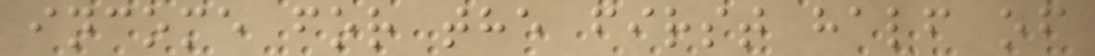income for the first half of
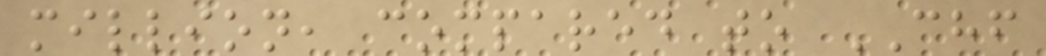million, compared to CHF
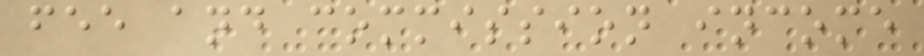fee and commission income
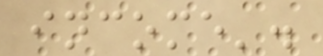income'.
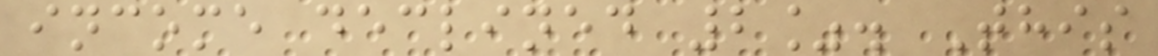income declined 2%. This
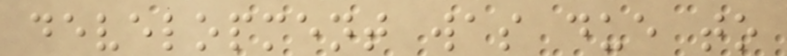development was due to
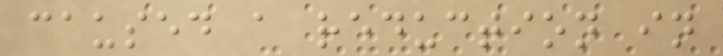caused a reduction in
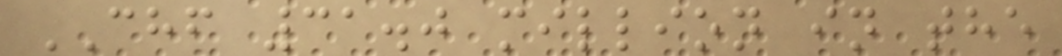CHF 31.0 million in the
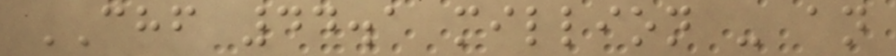CHF 44.1 million - an
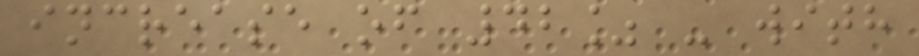increase of 42% - with
